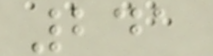241
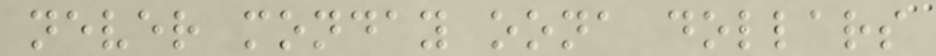never monday oona dollars
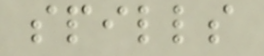spills
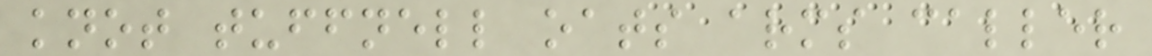knot tuffnell oats arms caller
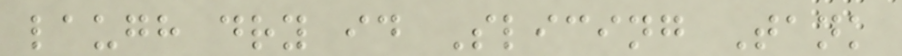laugh dry id Slicing Tank
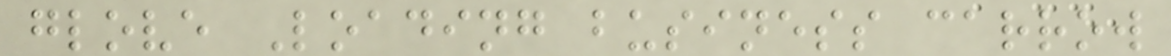glove Loading business carrow
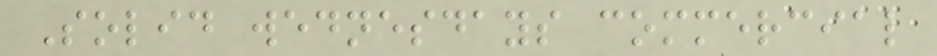Solid wednesdays commercial
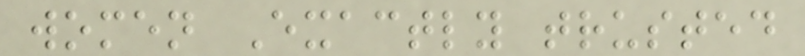women Exactly trusted
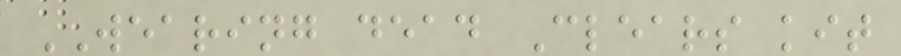WEARING dead Clears kit
